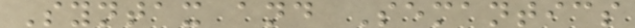Syntax and Semantics
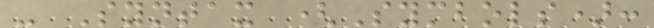- Syntax (Symbols):
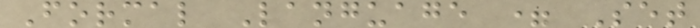Formal Language = Set
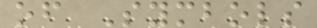of Symbols
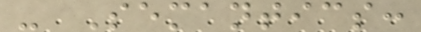- Semantics:
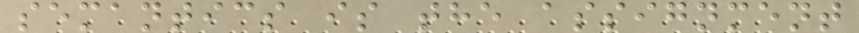semantics is the assignment
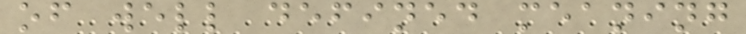of well defined meaning
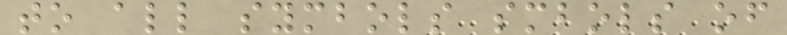to all symbols smbols of
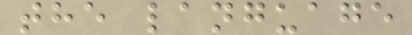the language
